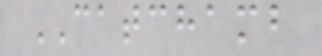CATCHAMB
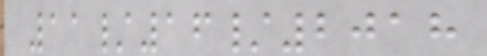11/16/2018
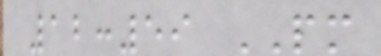12:59 PM
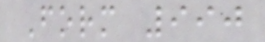Form 990
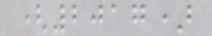(2017)
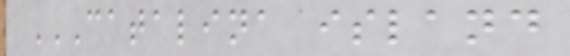CATALINA ISLAND
